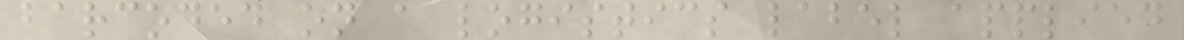barcoded on a logistics label applied
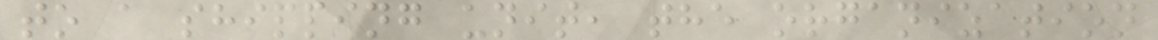to a shipping unit, the organization
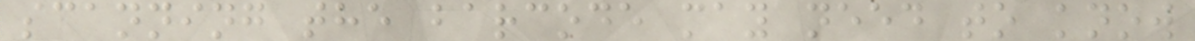scanning the barcode may need to know
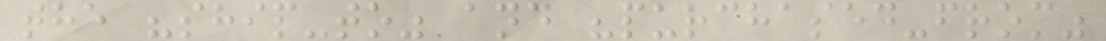the "ship-to" and "purchased-from"
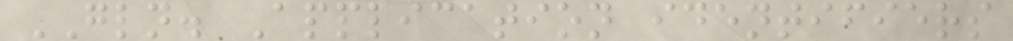GLN. Application identifiers
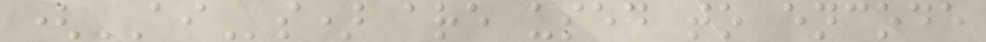(AIs) are used to encode
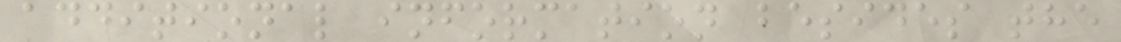additional information besides the
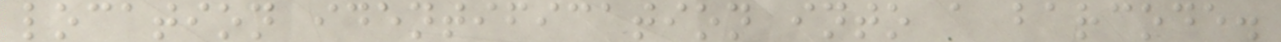location identification into a barcode.
